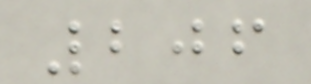206
